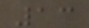13
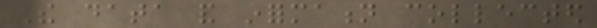The data and information collected
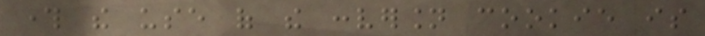through the use of the conversion cookie is
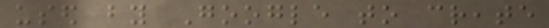used by Google to create
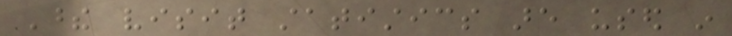These visit statistics are used in
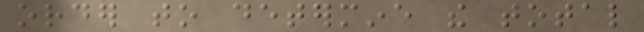order to determine the total
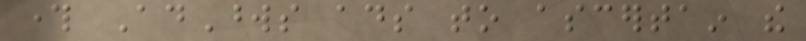through AdWords ads to ascertain the
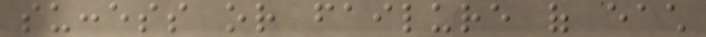success or failure of each
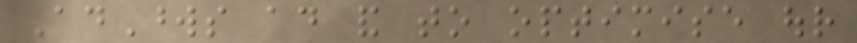AdWords ad and to optimise our
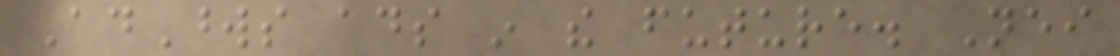AdWords ads in the future. Neither
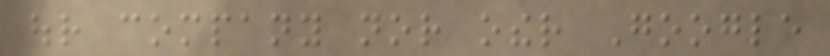our company nor other Google
